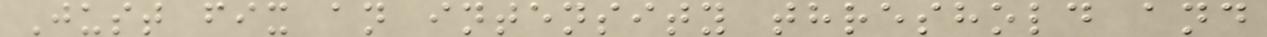Just fix an intensity threshold and
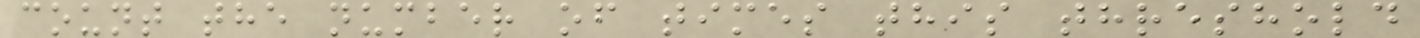count the number of times this threshold
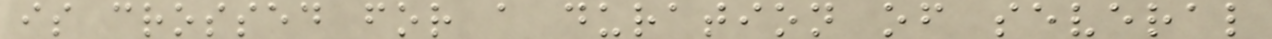is crossed for a duration of several
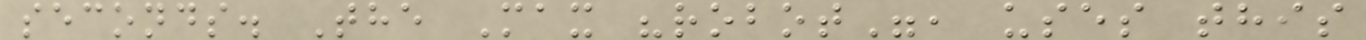seconds. The Max "robot", uses this
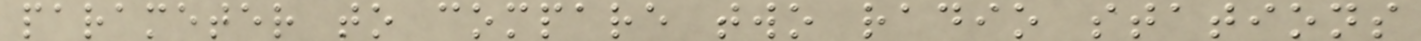parameter to compare two radio stations
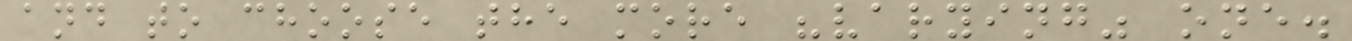and to choose the more "varying" one.
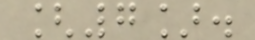[7].
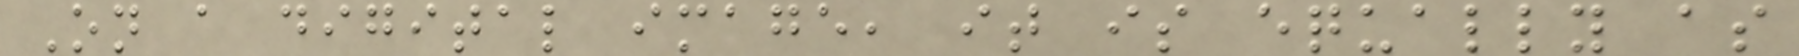On a digital image, it is equally as
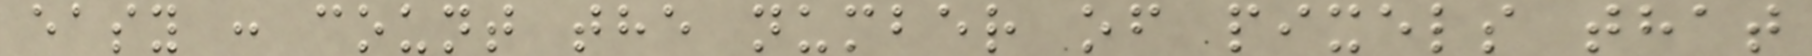easy : count the number of pixels that
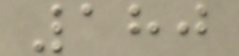180
